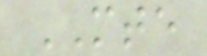MTE
